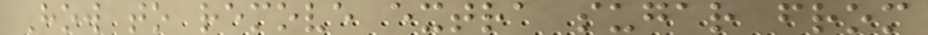How to remove extra sugar from
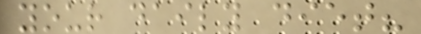your daily diet?
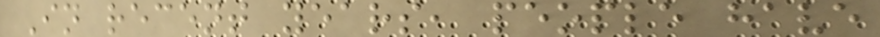In recent years, people have
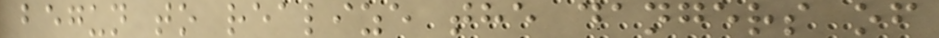begun to realize the dangers of
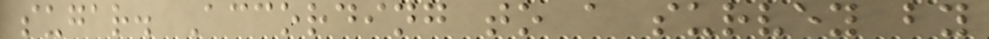sugar. According to a survey by
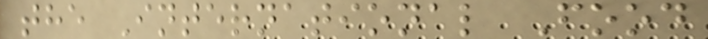the International Food
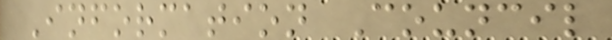Information Council
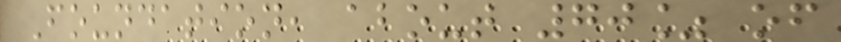Foundation, about 70% of
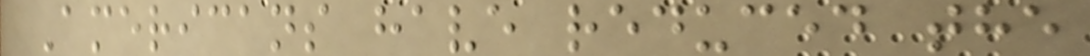Americans have reduced the
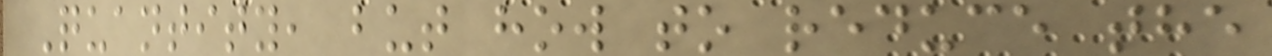Quantity, but how to reduce the
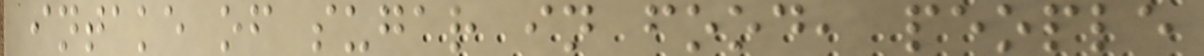intake of sugar in food, people
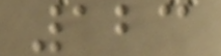123
